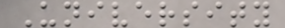University
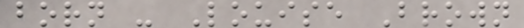born - Louise Brown
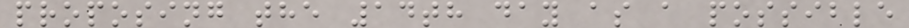proposing the 14th day as a possible
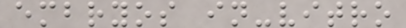embryos in-vitro
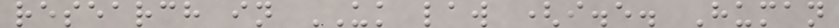research in UK law (i.e. Human
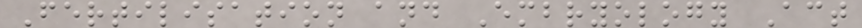Fertilisation and Embryology Act
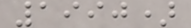1990)
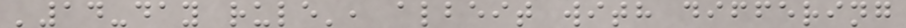'14-day rule', albeit with differing
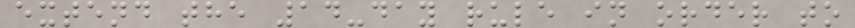extend the 14-day rule in order to
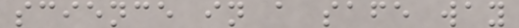science in a safe way
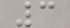3
